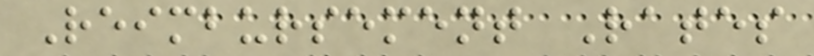Reimbursement Rates
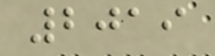2019
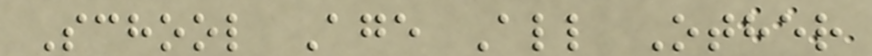School Age All Other
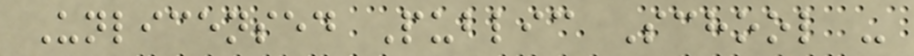Unlicensed Public School -
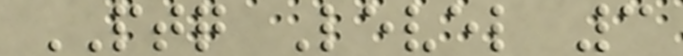PTQ Level 3
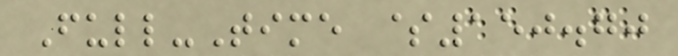Full-Time $150.70
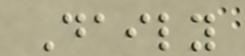Daily
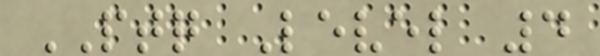PTQ Level 4
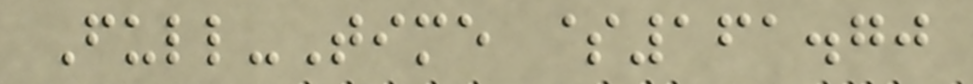Full-Time $161.70
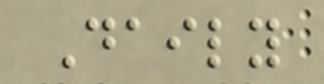Daily
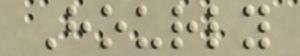Hourly
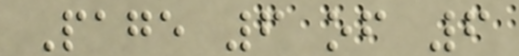Page 6 of 6
